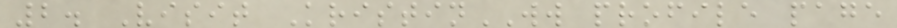2. Visit KristinWW profile page
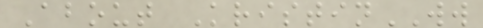About KristinWW
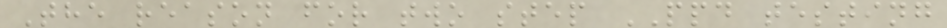The reason for two step PPD testing
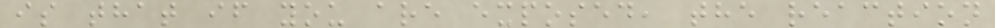is that if you are exposed, the reaction
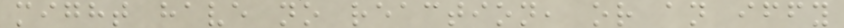might have no reaction, or an iffy
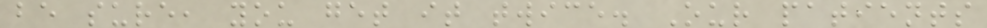be sure, you get it twice. Our patients
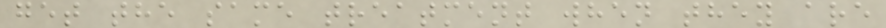get the same treatment when they are
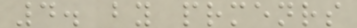4. by prmenrs
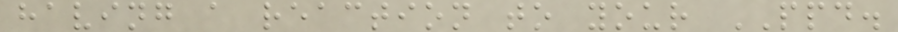having a reaction to your PPD.
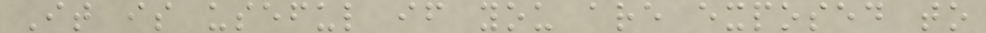It is useful if you are exposed to
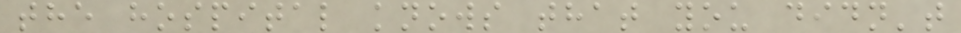the hospital knows that you didn't
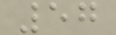57
